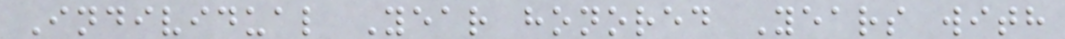Individual Year honored Years with
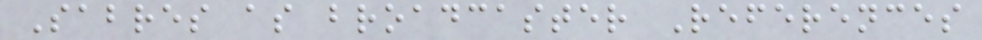Sabres as broadcaster References
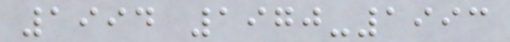1994 1970-1993
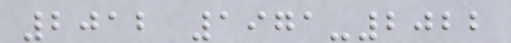2012 1971-2022
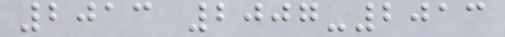2013 2007-2013
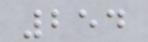254
